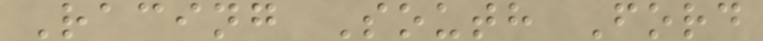Racing South Ford
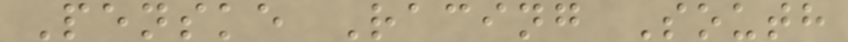Penske Racing South
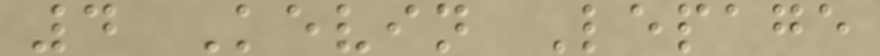4 Kevin Lepage
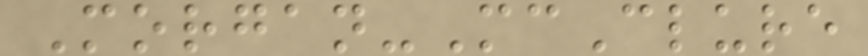Morgan-McClure
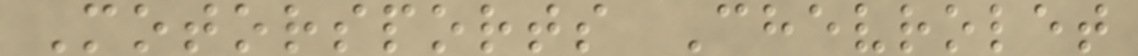Motorsports Chevrolet
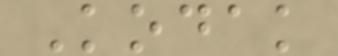Kodak
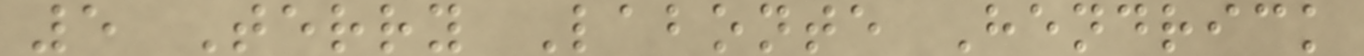5 Terry Labonte Hendrick
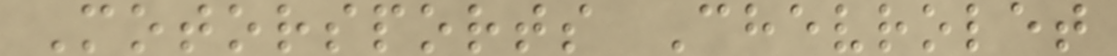Motorsports Chevrolet
